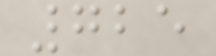725
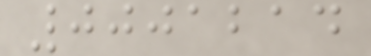0001214
